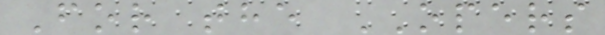For the OPERS
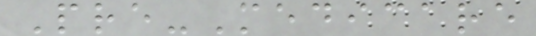Pre-Medicare
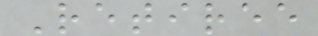Retiree
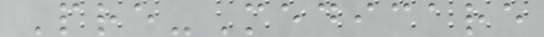Pre-Medicare
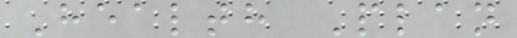Health Plan
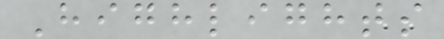Highlights
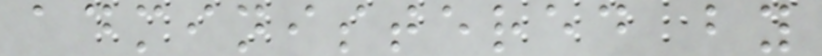administered by
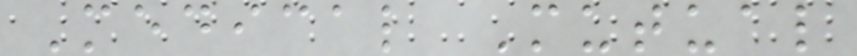Medical Mutual
